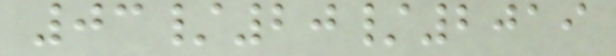03/20/2019
